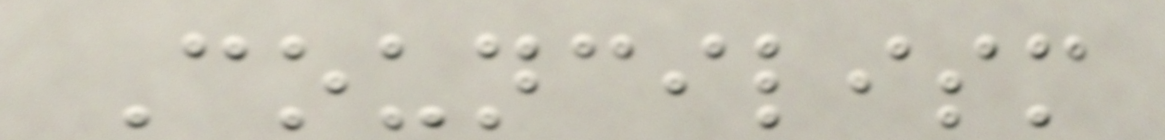Councilism
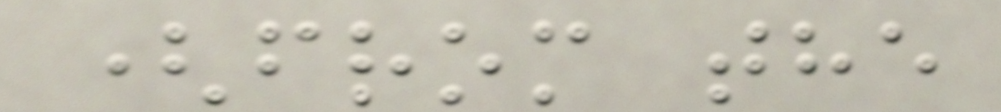(from the
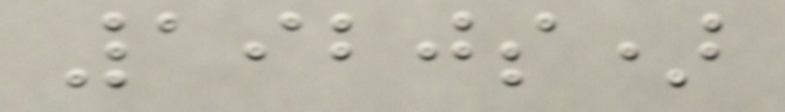1920s)
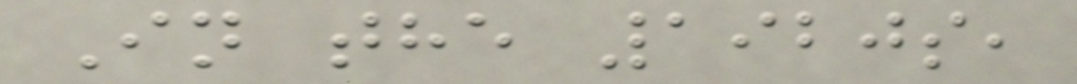In the 1920s,
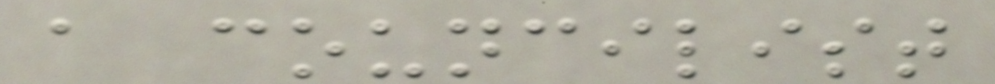a councilist
